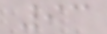93
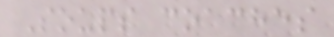Soups coaches
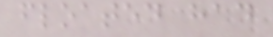floated had
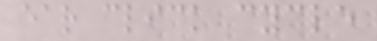ear click cycle
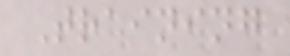Training
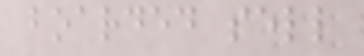boarded sell
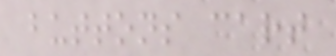buttons cart
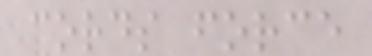cords force
